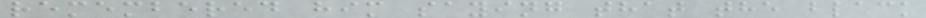remembered him saying that the black
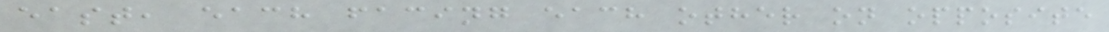east, each facing each other on opposite
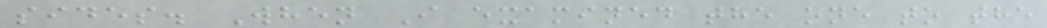sides. When I examined the one to the
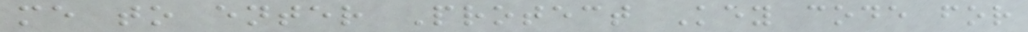me to enter Protect Key code for
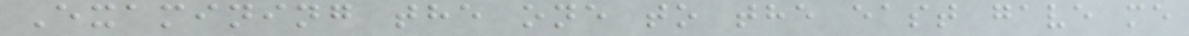Examining the one to the east gave me
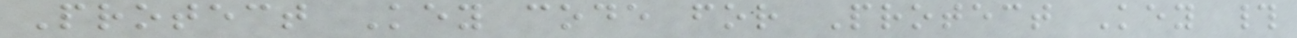Protect Key code for Protect Key #
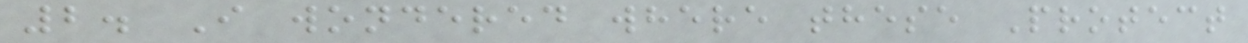2. I wondered where these Protect
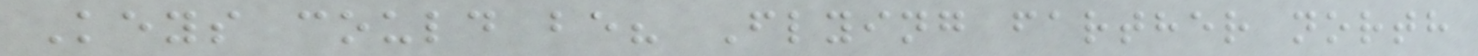Keys could be? Flying farther north
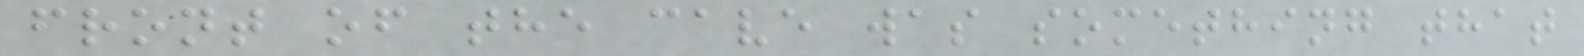front of the cave was something that
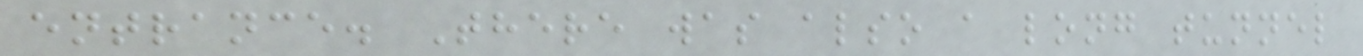entrance. There was also a long tunnel
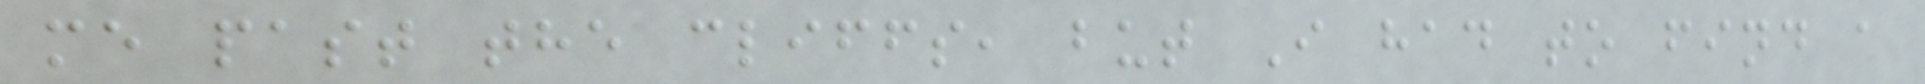me past the cliffs, but I had to find a
